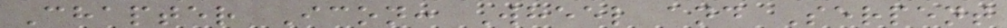Chapter Icon: Wheel and Serpent
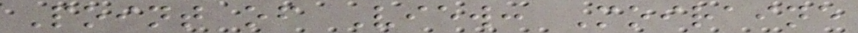Point of View: Moiraine
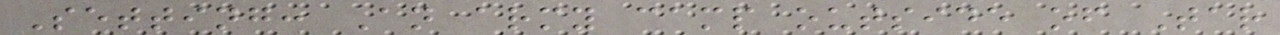Setting: An army camp outside of Tar
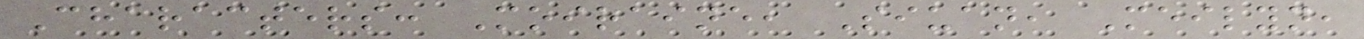Characters: Moiraine, Siuan, Meilyn,
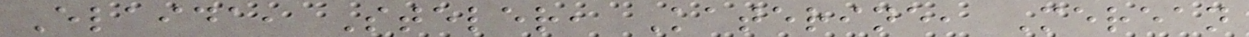Elaida, Steler, Katerine, Merean
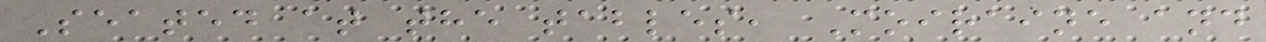Seated at the tables, Moiraine and
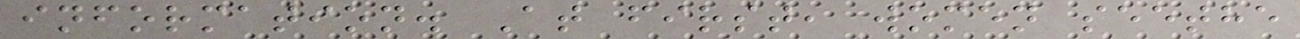information. At first, women seethe
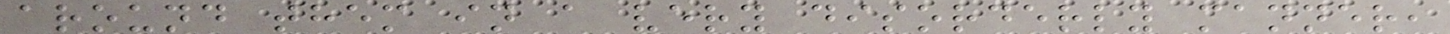around them in a very disorderly manner,
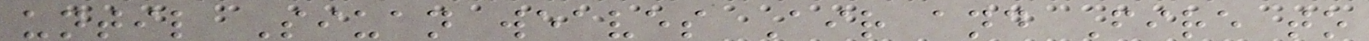until Siuan weaves Air and Fire to
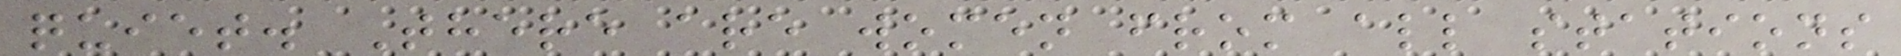quiet. There are women from all stations
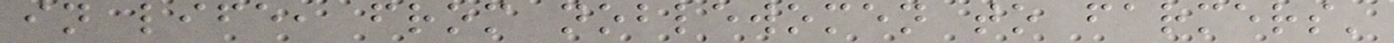in life, from noblewomen to farmers'
